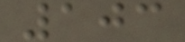103
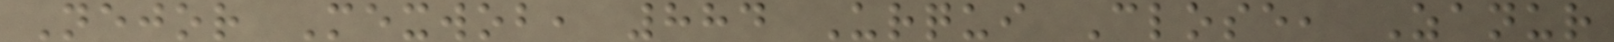Nejor Mexwob, 884 Urqui Close, Zanur
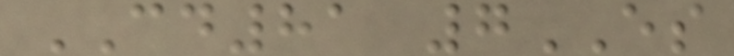CD81 7ES
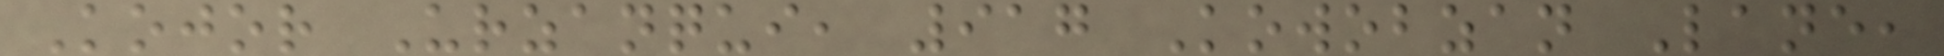Kojor Urzanqui, 917 Kowobzan Lane,
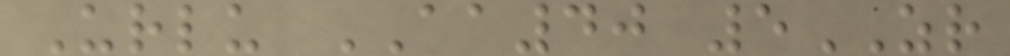Urlu AA40 5ZR
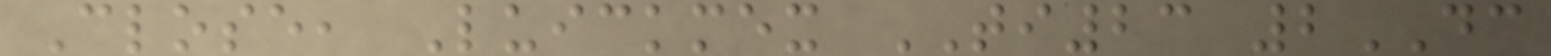Close, Luickmex TI23 2DC
